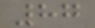87
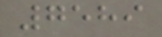7589
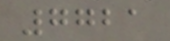7721
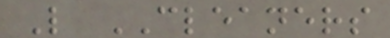L CLEANERS
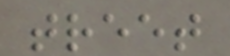treet
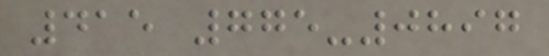415 775-0897
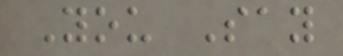You Say
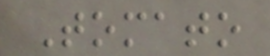Tomato
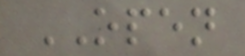OPEN
